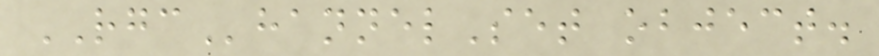RGChannelSet object.
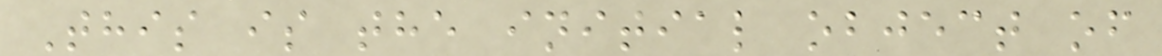This is the initial object of
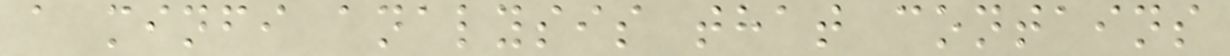a minfi analysis that contains
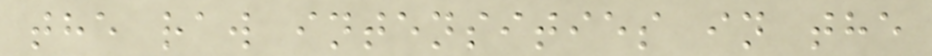the raw intensities in the
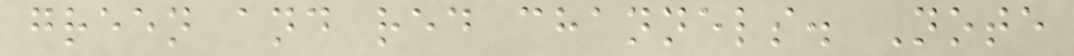green and red channels. Note
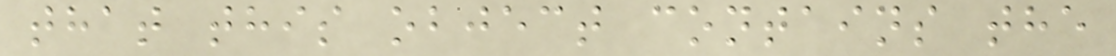that this object contains the
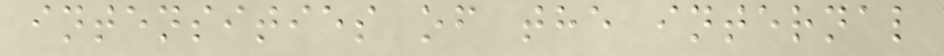intensities of the internal
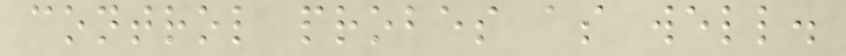control probes as well.
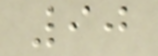90
